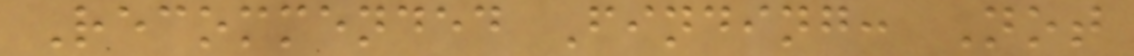Recommended Finding: Not
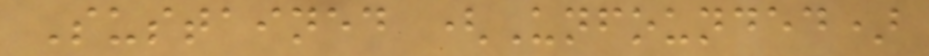Sustained (Unfounded)
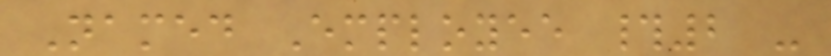Named Employee #2 -
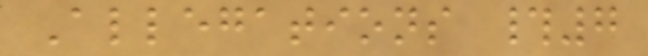Allegations #7
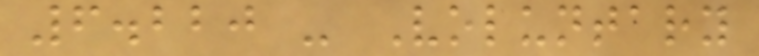6.220 - Voluntary
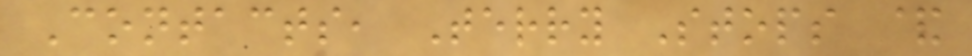Contacts, Terry Stops &
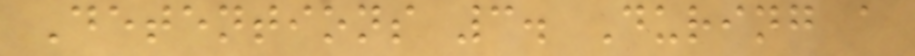Detentions 3. During a
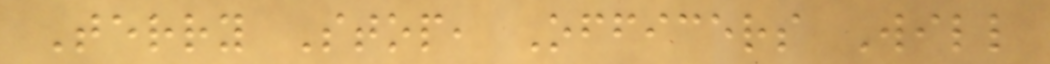Terry Stop, Officers Will
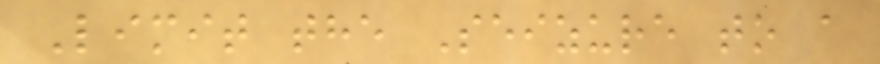Limit the Seizure to a
